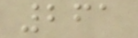261
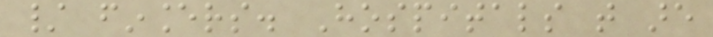/ financers. Hospitals that are
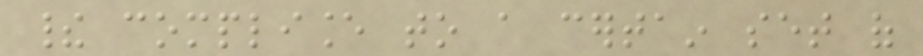their compliance to a certain set of
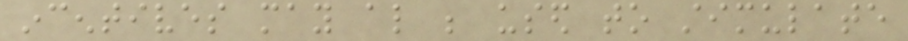incentives may also be used to stimulate
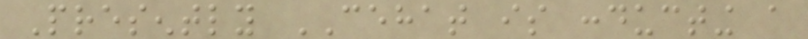Presently CEHAT is conducting a
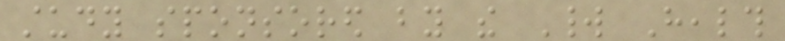study sponsored by the World Health
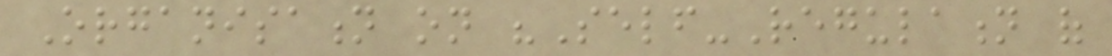Organisation on "Self-Regulation of
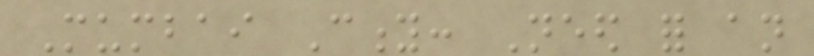Mumbai City: Need for an
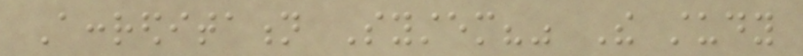Accreditation System?" The study
